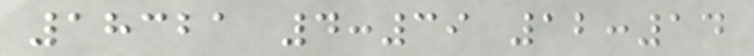18321 4:39 12:14
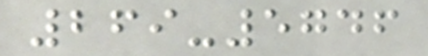269-5746
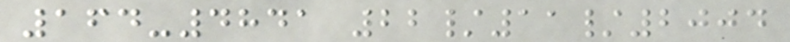164-4841 22/11/2004
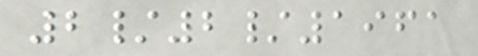2/2/1961
